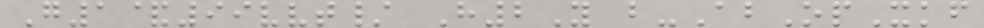G1&99vvt/ H2Y b-AbOpXkf
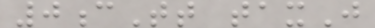0cTt taxJ
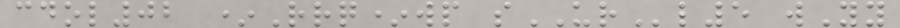cdol02 *Rrq*wp sURl5 wYy
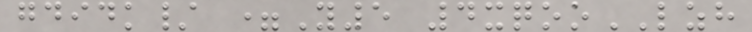gdidk/ =Y5 4xqooLZH
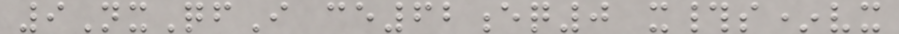9NxQfI ce62eq0 x#s*vx
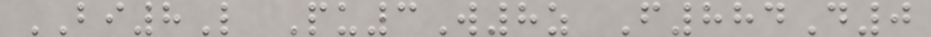BI8L Pu3W8z F884D0
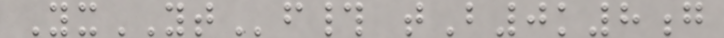YxYTf# tB0k8g
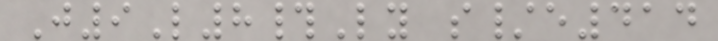J9L8#Ly s/e414
